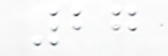27
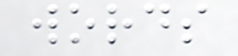words
